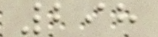298
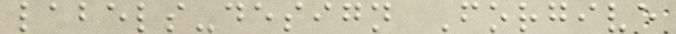labels-design Forgive
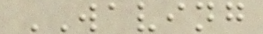WAVING
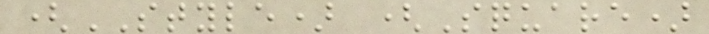(STYLE) (Square)
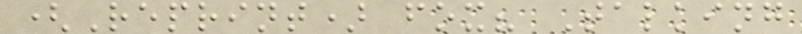(Reprint) fox? Talking
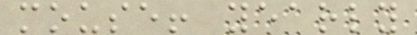mouse! yearly
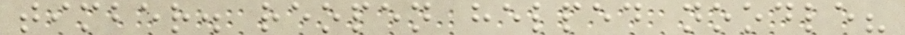timber. reopen helped noodle?
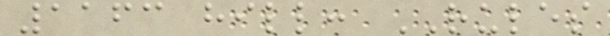1163 hill: RULES
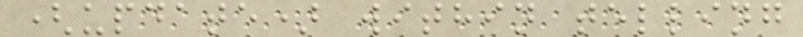(update) within telling
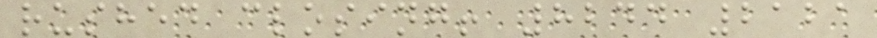rushed closing! 8244 2121
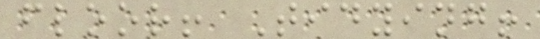floor! Tidying!
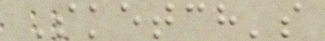Sketch's
